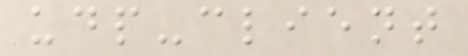udp-client
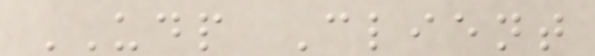UDP Client
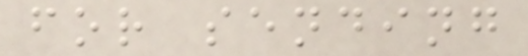for sending
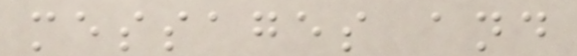messages and
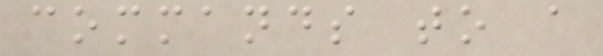commands to a
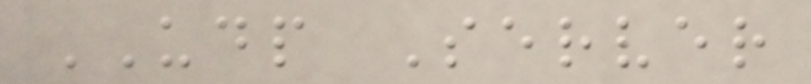UDP Server
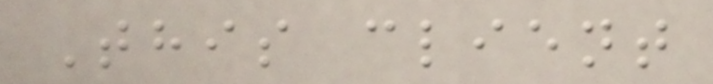This client
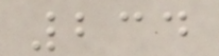234
